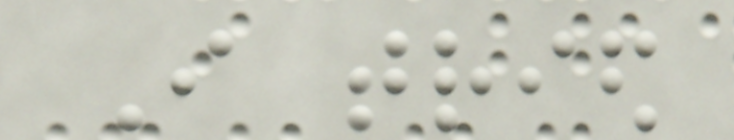I tried
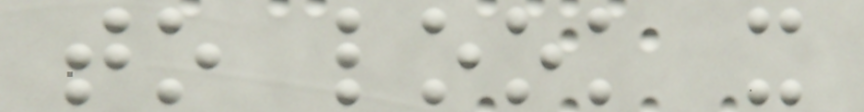to look it
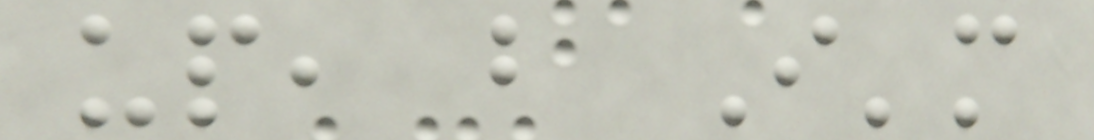up, but I'm
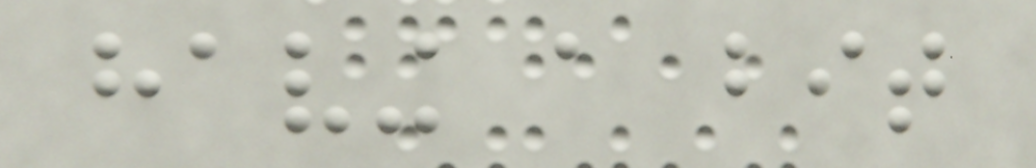having a bit
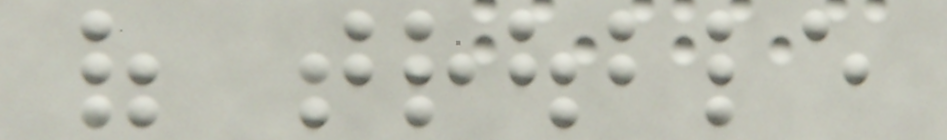of trouble
